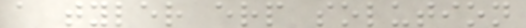a tyler erp solution
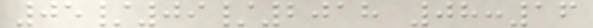05/09/2018 08:16
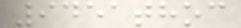9451thoc
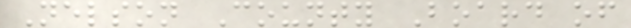Nelson County Board of
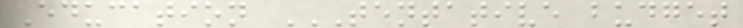Education TENTATIVE BUDGET
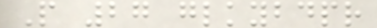P 27 glkybdpr
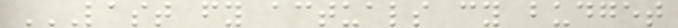LAST FY ACTUALS CY BUDGET
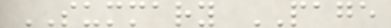SUMMARY PAGE
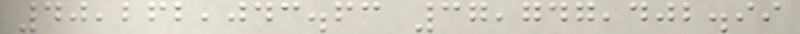40,262,043.63 37,747,402.99
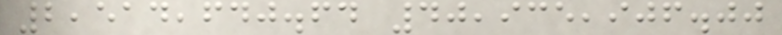2,514,640.64 40,935,906.00
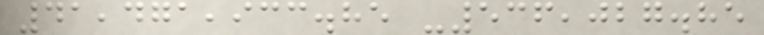41,471,933.85 -536,027.85
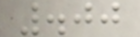.00
